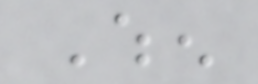When
